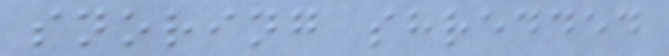snoring shredded
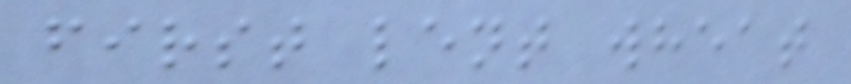first lent wheat
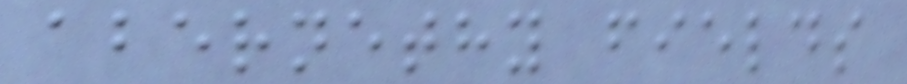abernethy fields
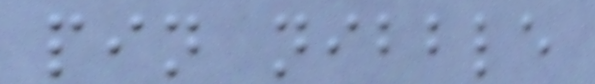pin nibble
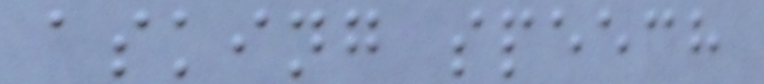asking speech
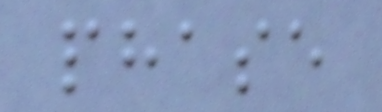phase
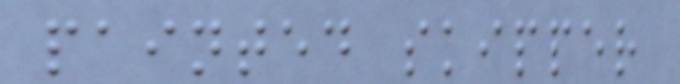painted skipper
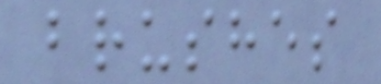brushes
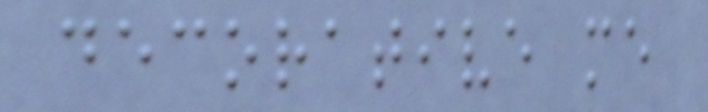decorative me
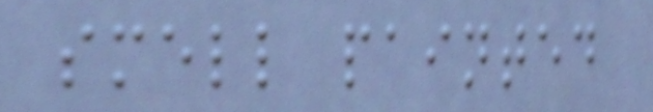smell painted
